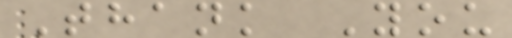Thank You
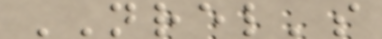NREL's
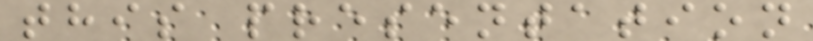this presentation
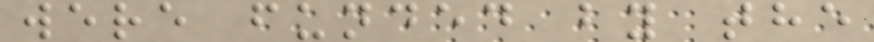were funded by the
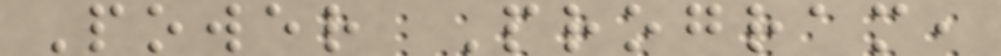Power Program,
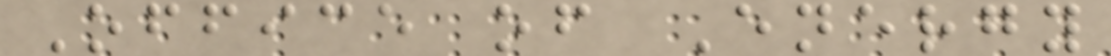Office of Energy
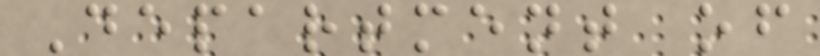Department of
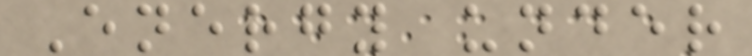Energy under
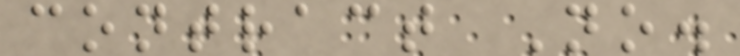contract No.
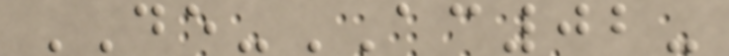DE-AC02-
